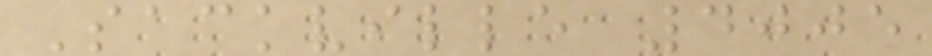Sackville 4005
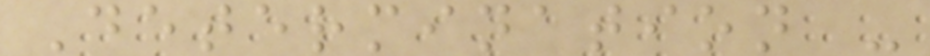Determination -
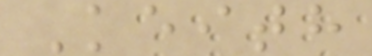Keith
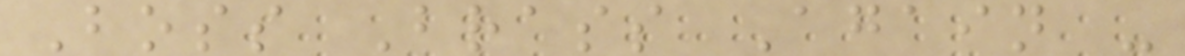Boss Brass Again -
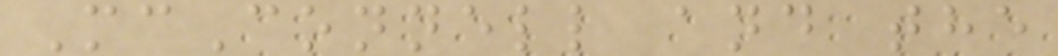McConnell and the
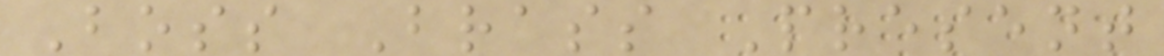Boss Brass Present
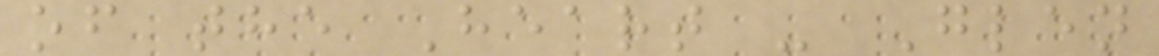of the Heart - Glen
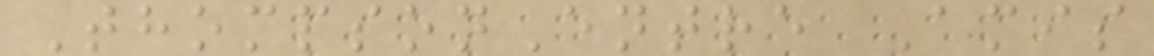ThompsonEntre Amis
